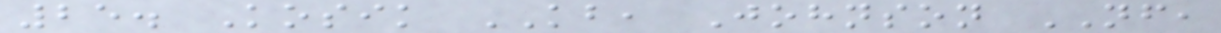25. Kosik KB, Johnson NF,
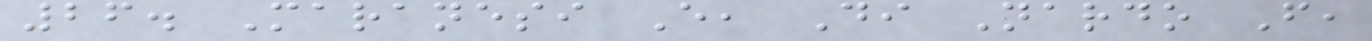26. Maranesi E, Di Nardo F,
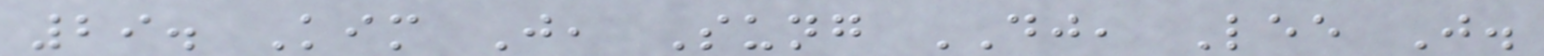29. Kim J, Sung DJ, Lee J.
